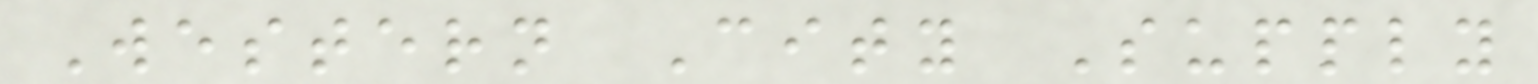Western City Supply
